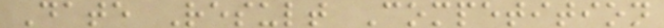Date Result Competition
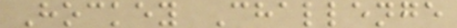Hockey Challenge
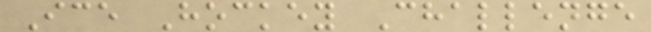Ice Hockey Challenge
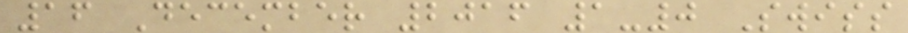16 December 2016 1-0 Swiss
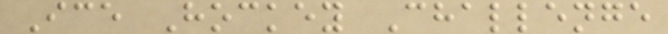Ice Hockey Challenge
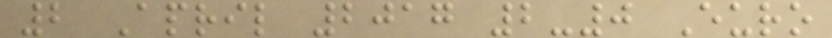2 April 2017 2-0 Euro
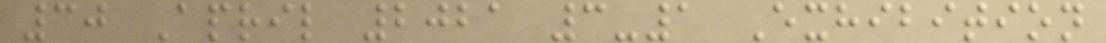30 April 2021 3-1 Exhibition
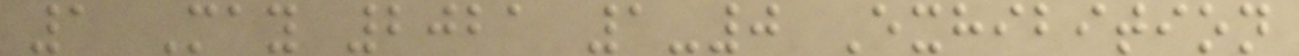1 May 2021 1-0 Exhibition
